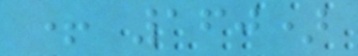+ 160)
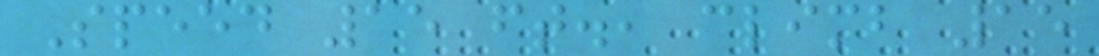Speed 15 ft., climb 15
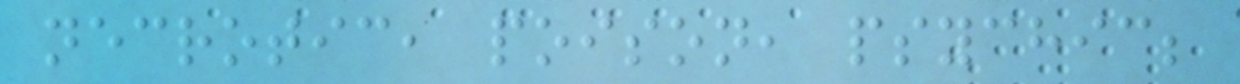necrotic, poison, psychic;
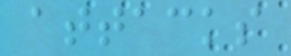attacks
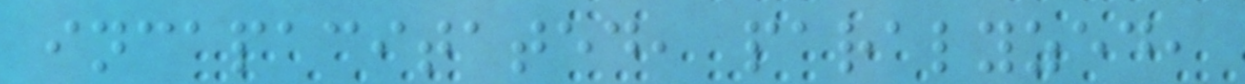incapacitated, paralyzed,
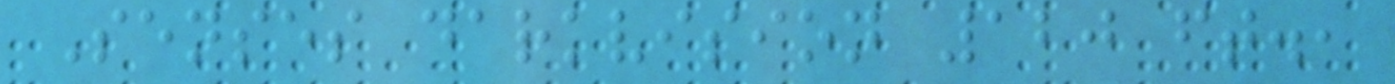Senses darkvision 120 ft.,
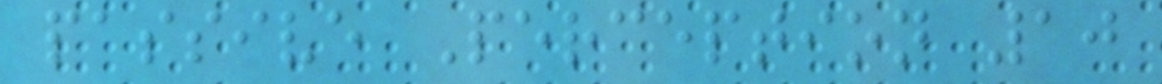passive Perception 10
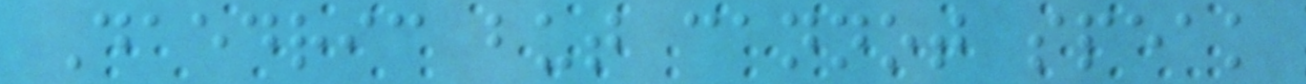Daedric but cannot speak
